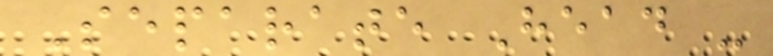Separate Head -
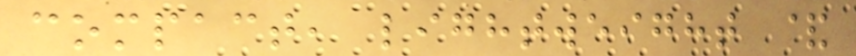compact, lightweight &
